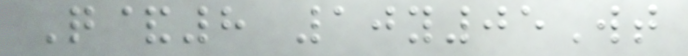Q&8 10y05Wt
